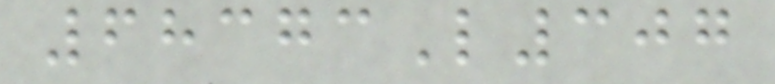68373L307
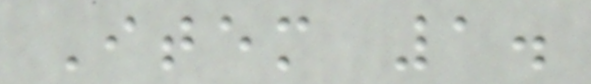Item 1.
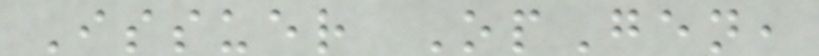Issuer OpGen,
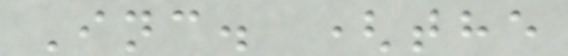Inc. (the
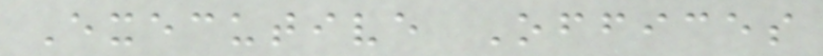Executive Offices
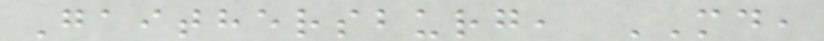Gaithersburg, MD,
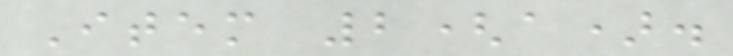Item 2(a).
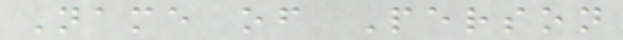Name of Person
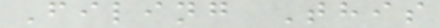Filing This
